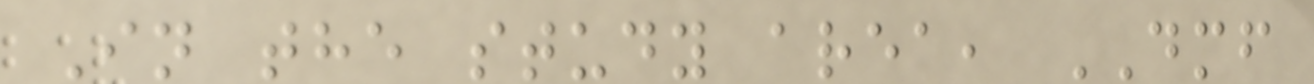In the study area, DMF
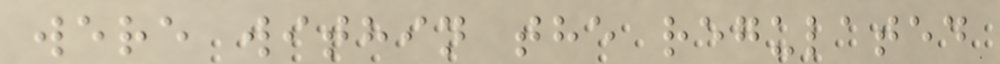were within the regulated
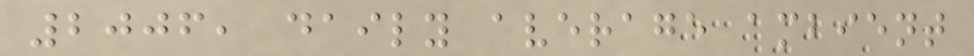2006, daily average ambient
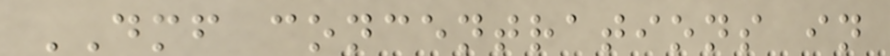DMF concentrations in
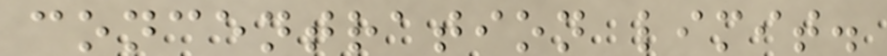concentration limit.
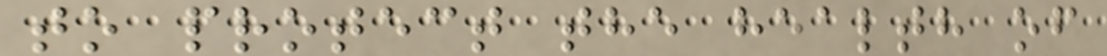to protect the health of
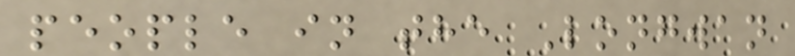people in the Longwan
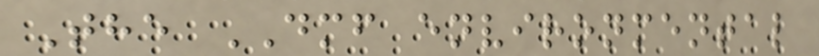The DMF environmental
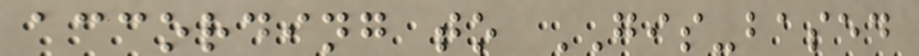according to GIS-based
